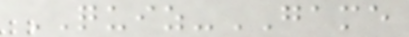QUIZ-GAME
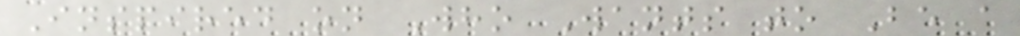Inspired on Who Wants to Be a
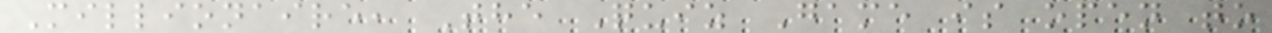Millionaire, The Quiz Game is open to
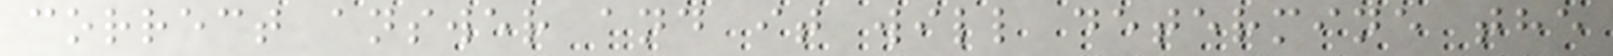correct answer and it will determine the
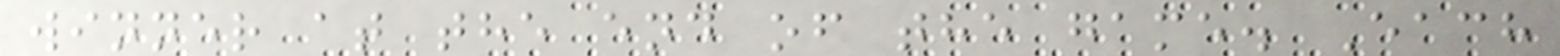winner at the end of the game. Each
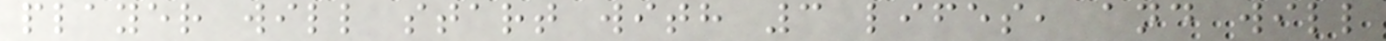player will start with 3 lifes, and will
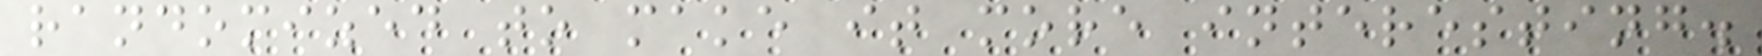randomized to make it more interesting.
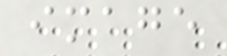image
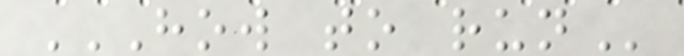HOW TO RUN
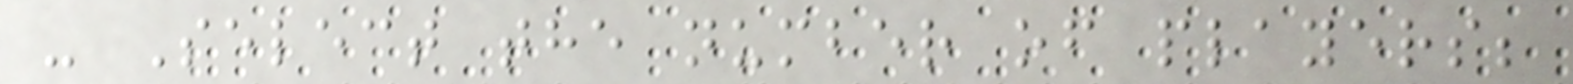- Select the number of players;
